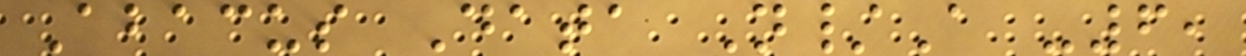Abacus Data N/A -6,
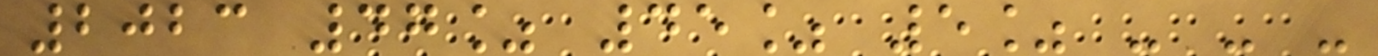2023 47% 45% 5% - - -
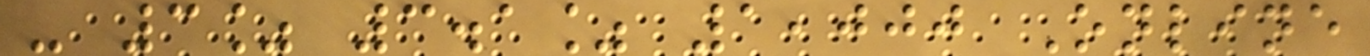- 3% 3.1% 1,000 Online
